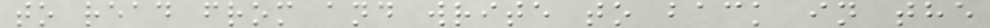to read from and write to back in the
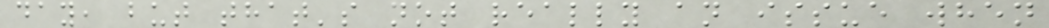day, but that's not really an issue when
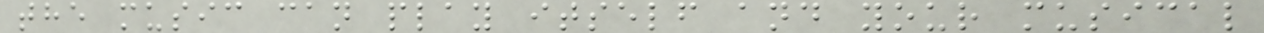the music can play itself and your musical
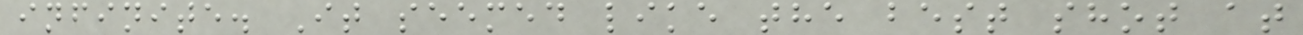infinite. It seemed like the best shot at
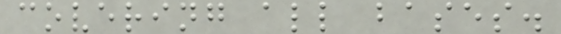covering all bases.
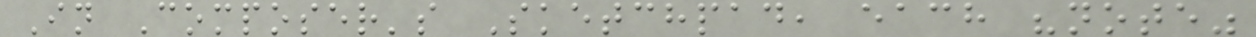In Composer's Sketchpad, each "note"
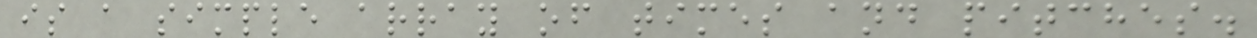is a simple array of times and pitches.
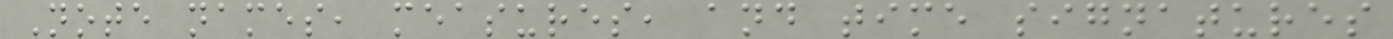Note names, measures, and time signatures
